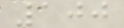100
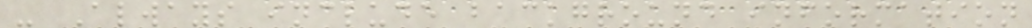- Always include background information
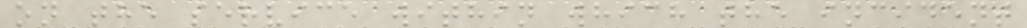on the service within which the incident
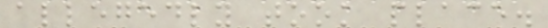allegedly took place.
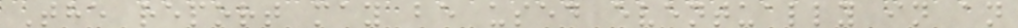The report may be used eventually in an
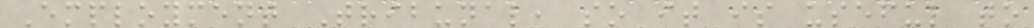Employment Tribunal, so it is useful to
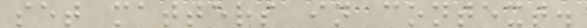set matters in context.
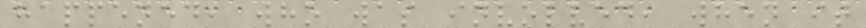happened, who was involved, when it
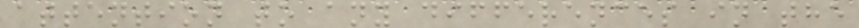attention to any differences in the
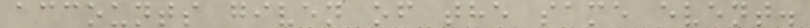accounts given of the same event.
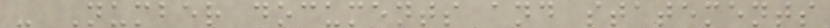- Number documents and statements
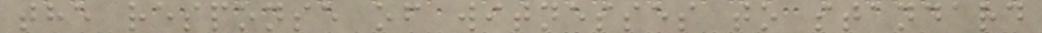the response of witnesses to standard
